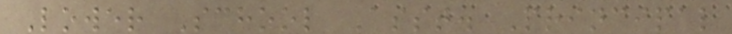Lower School Asst. Principal
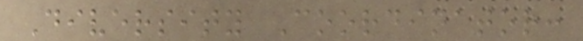Diversity Coordinator:
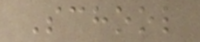School
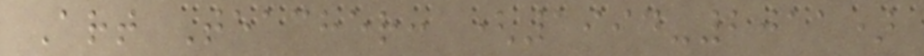Art Teacher: (1994-2011)
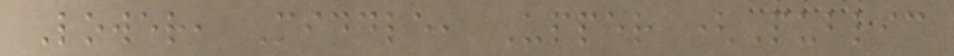Lower, Middle, Upper (Public
